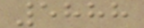5888
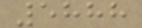5888
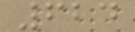624
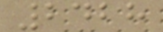2428
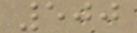500
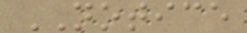NOTICE
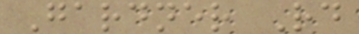Gardner Rd
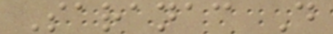Saranac D
